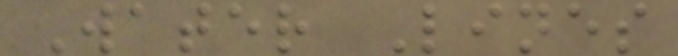Water Lines
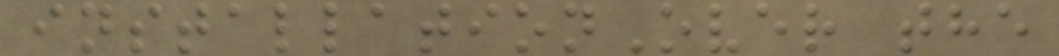installationOver the
